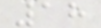18
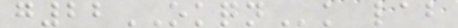g22OKQNk lab
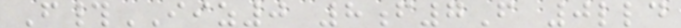F#IIZ0 8f7F 0lld
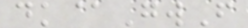dk@GwF
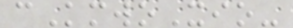cKmwoXio-
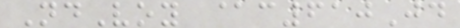NdVoy @c610Jd
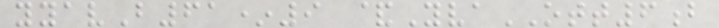yyavB61*9 &YvaOTT6b
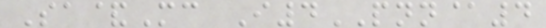Sa&Mc I4PNN@4
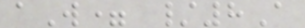aW= /8A
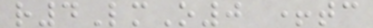r4LmO0 +tc
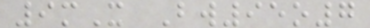9mX Bw95o7
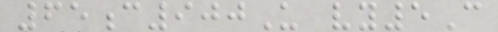65c900U vy5C
